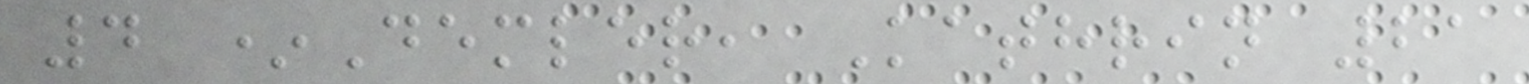4 *Demler, Kathrin 21
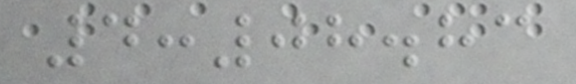4:08.83
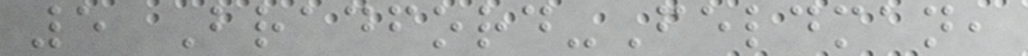5 Bradford-Feldman,
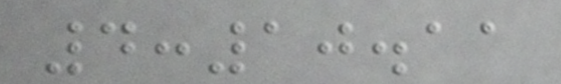4:10.11
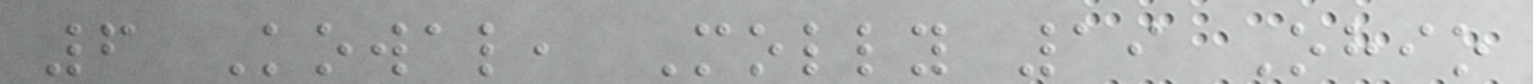6 Kowal, Molly 19 Ohio
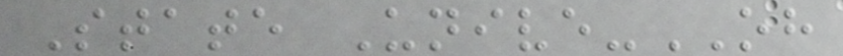State Unive-OH
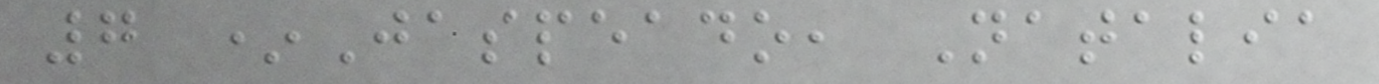7 *Jaspeado, Natalia
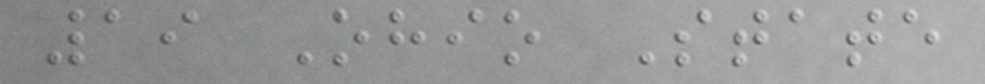19 Ohio State
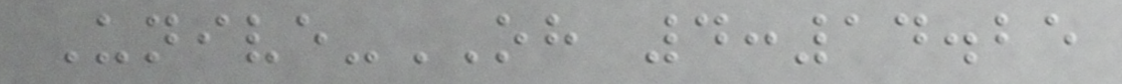Unive-OH 4:14.25
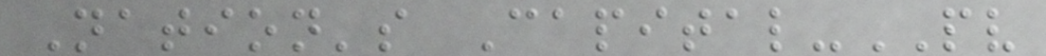Nation's Capital-PV
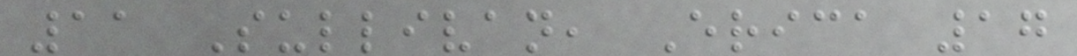11 Sullivan, Erica 17
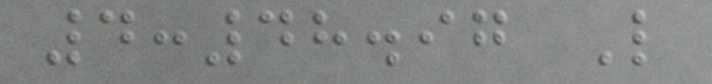4:48.97 L
